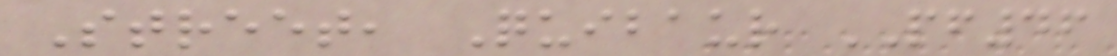Street, Quibaur PF46
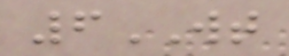6WT
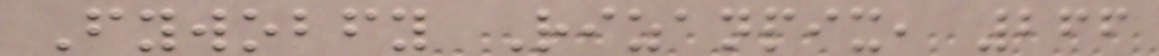Fywobfy Rizanpix, 266
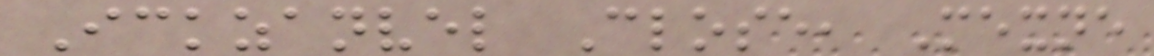Ickzanvel Close, Mexne
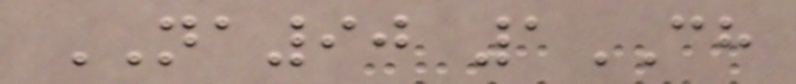NA90 1CH
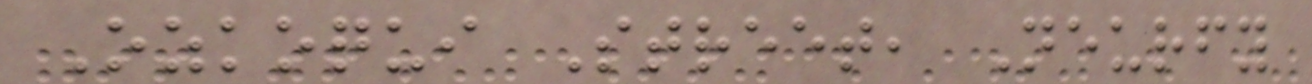Ozkoqui Street, Neurfy
